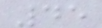45
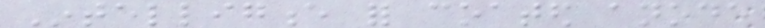Intelligence for coated anode
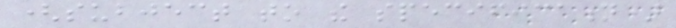(subject to the specification)
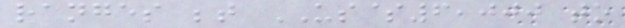ranges between US$6,000 to
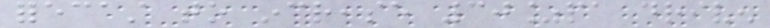forecast to increase 30%pa driven
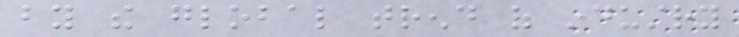by the global trend of industry
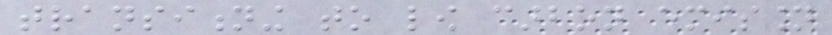transitioning to low carbon emission
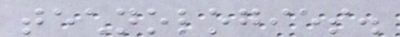technologies.
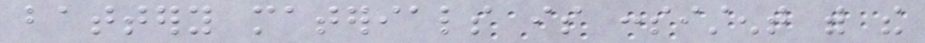battery materials is consistent with the
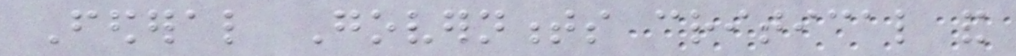Federal Governments critical and
